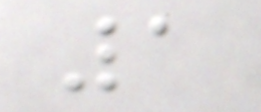1
